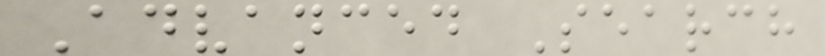Advanced Search
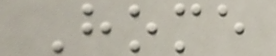Home
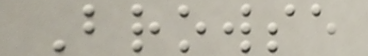Browse
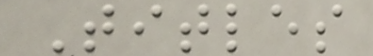Titles
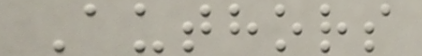Authors
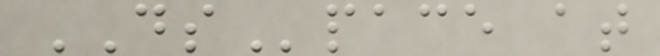DSpace at
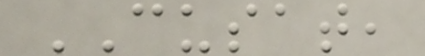CUSAT,
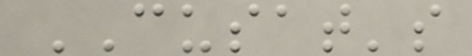CUSAT's
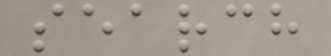search
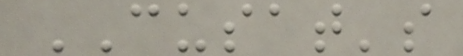CUSAT's
